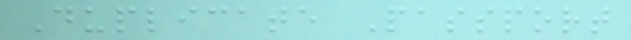Duplicate Passport
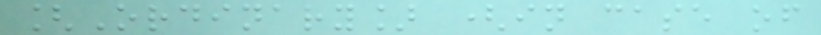[Ordinary] (in case of
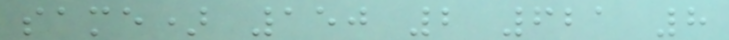same) 150 2 621 8
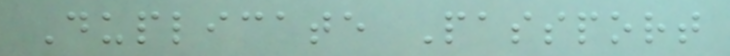Duplicate Passport
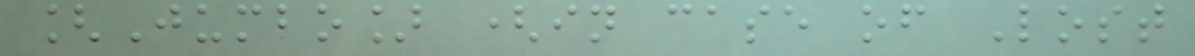[Jumbo] (in case of Lost
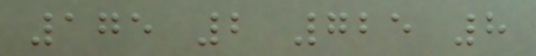175 2 725 8
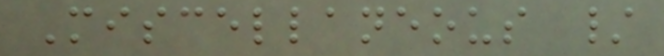Miscellaneous /
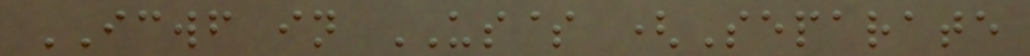ICWF in US$ (Separate
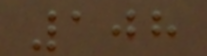108
